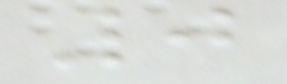0
